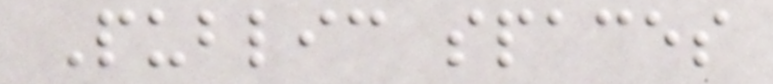Public spaces
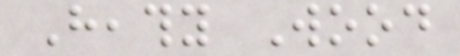Heathy Wood
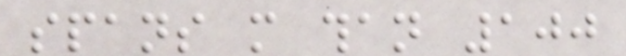spans more than 100
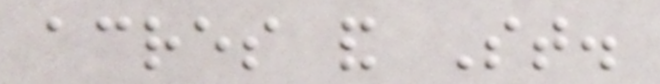acres and St.
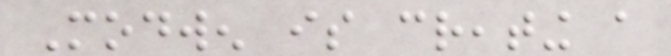Modwen is creating a
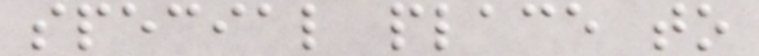special place to
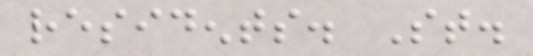residents. St.
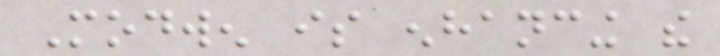Modwen is enhancing the
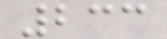233
